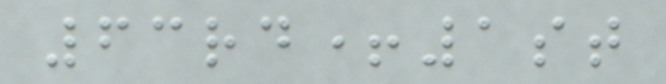63rd+1st
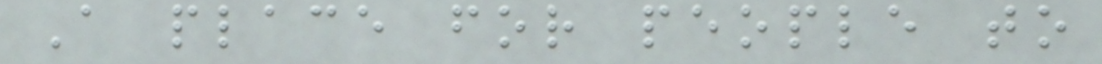A place for people to
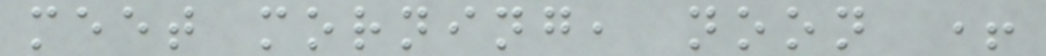meet morning, noon +
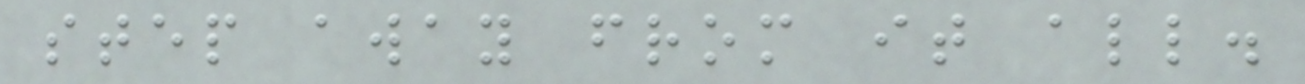step away from it all.
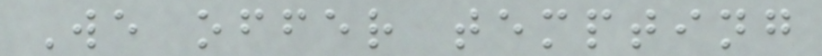We offer tempting
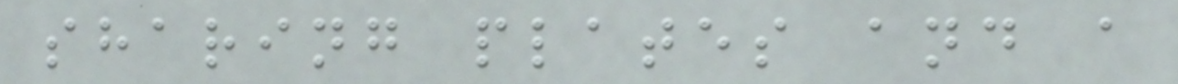sharing plates and a
